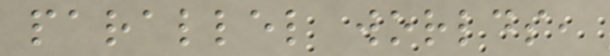parallel worlds,
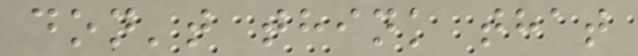don't think that
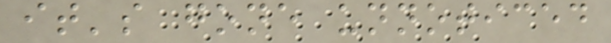it's gone unnoticed
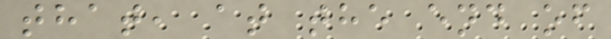that, at the end of
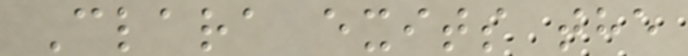Clara exits the
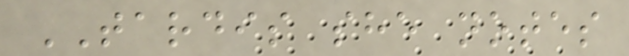TARDIS she notes
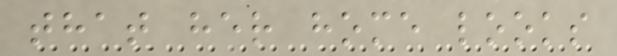that her home looks
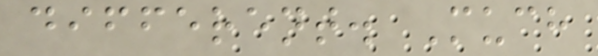different. Much
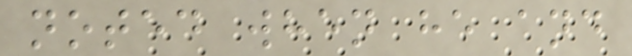noted when he and
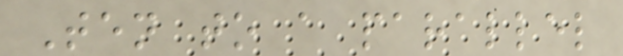Ten to a parallel
